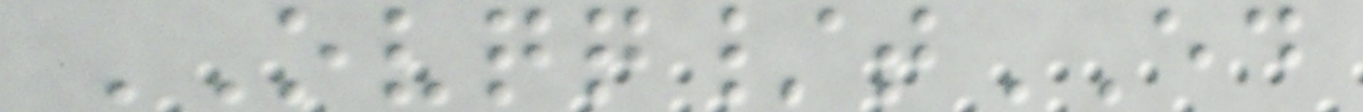OVQQ/tED
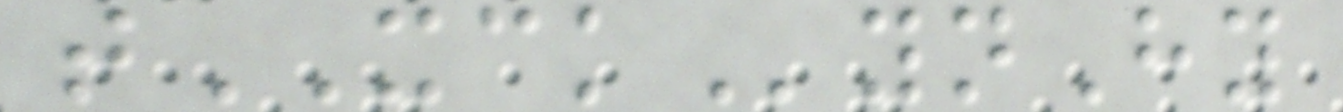tXCKynHy
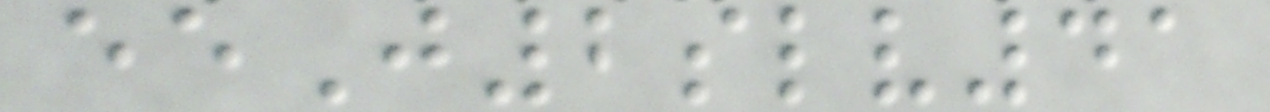eeJ2slv41
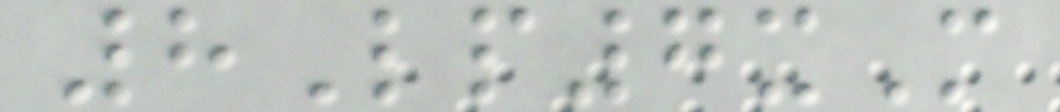8Lp7xM
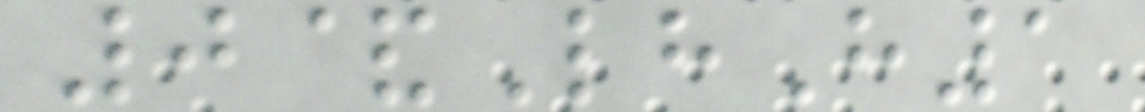0&LhH1
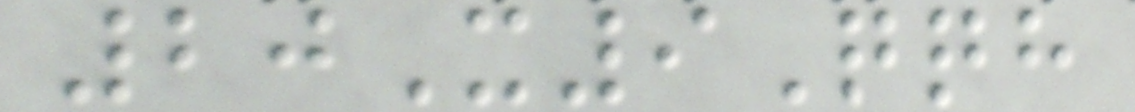20X9Qqh
